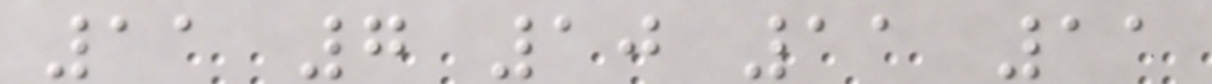11 7 10 11 11
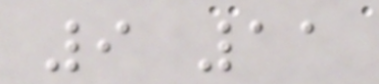9 11
